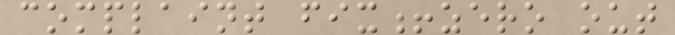complaint fix!zero out
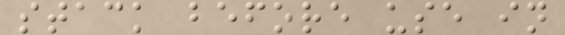stack before use in
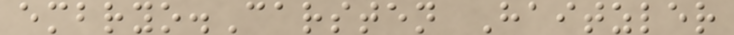embryo.Carsten Haitzler
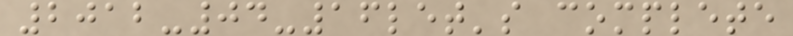2012-04-16let's complete
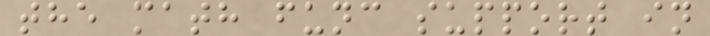the math func support in
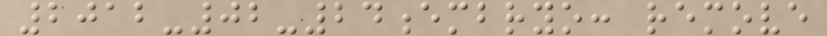2012-02-24embryo: remove
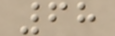68
